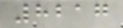8217
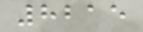8215
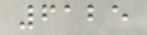6125
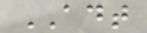ADT
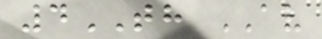4TH AV
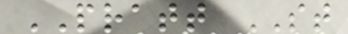PRATT ST
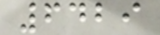6429
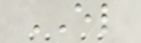EL
